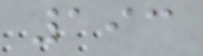193
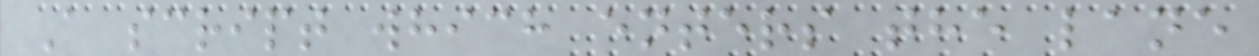A script which enters the lane
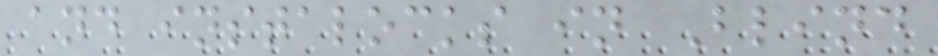and instalocks in Blind
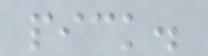pick.
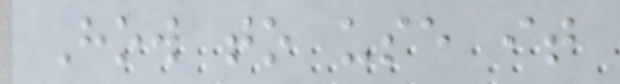How to use it
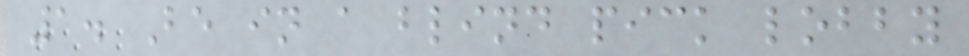1. Be in a blind pick lobby
